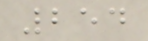254
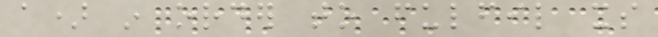a) in order to fulfil its
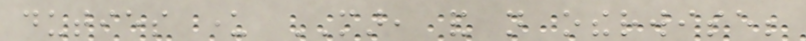duties under MAR, and not otherwise;
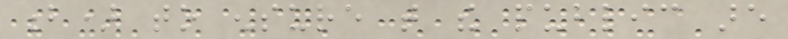b) to ensure that the public are
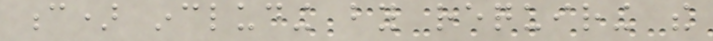c) including by requiring the
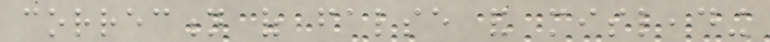correction of false and misleading
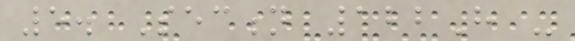5. Section 122H -
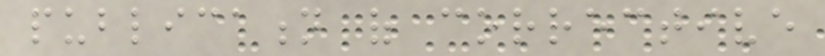publication of corrective
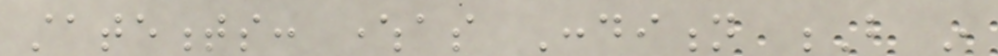statements: whereas Condition B in
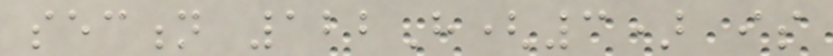section 122H(3) is
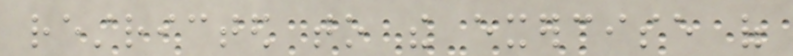restricted to the exercise of
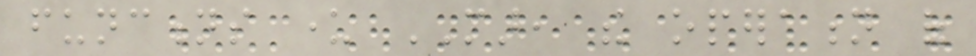functions under MAR, the operation of
